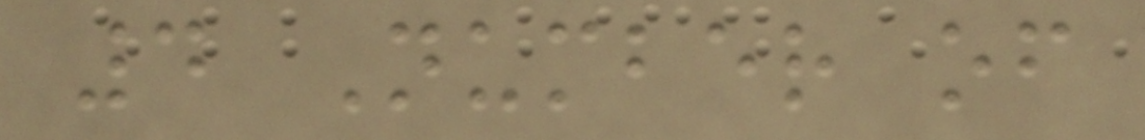4 Number of
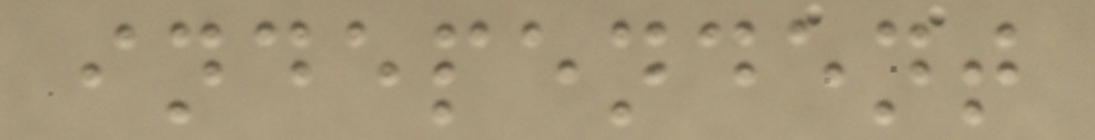independent
